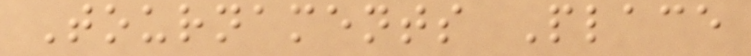Tournaments Place
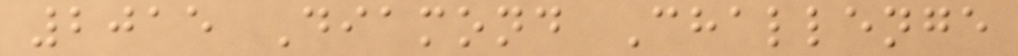2015 Diamond Challenge
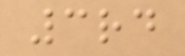3rd
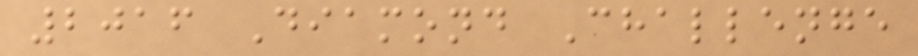2016 Diamond Challenge
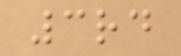3rd
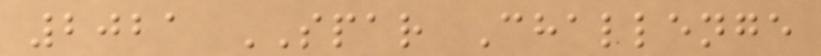2021 SPAR Challenge
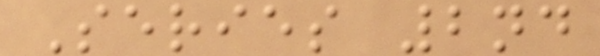Series 2nd
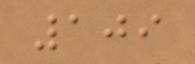109
